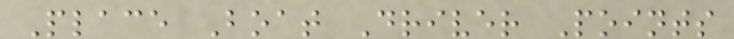Place Boat Driver Points
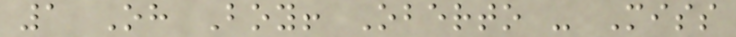1 Oh Boy! Oberto - Miss
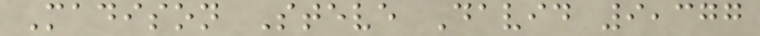Madison Steve David 9,377
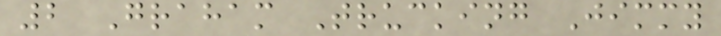2 Graham Trucking Jimmy
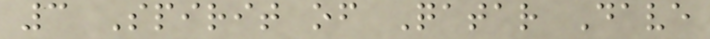3 Spirit of Qatar Dave
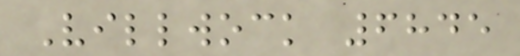Villwock 6845
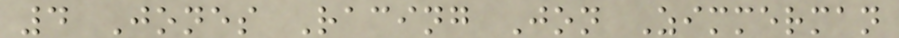4 Jones Racing Jon Zimmerman
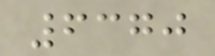6370
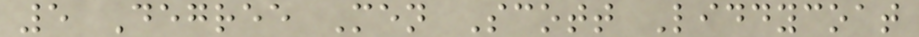5 Degree Men Scott Liddycoat
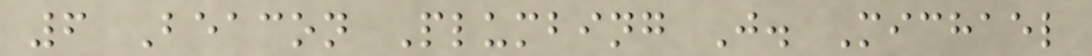6 Beacon Plumbing J. Michael
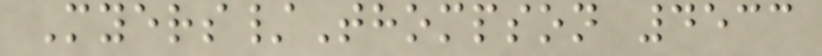Myers/Thompson 4533
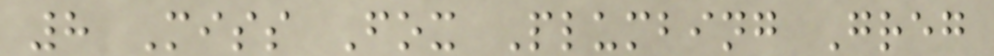8 Miss Fox Plumbing Greg
